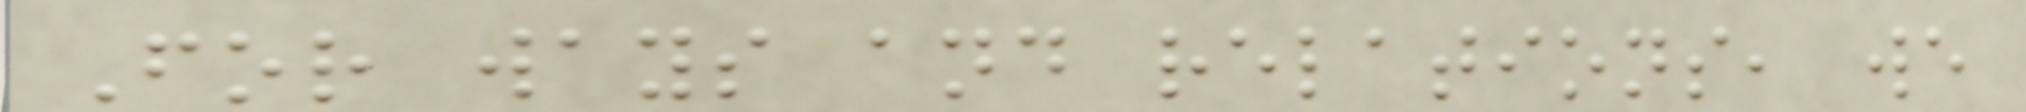For ways and relations, we
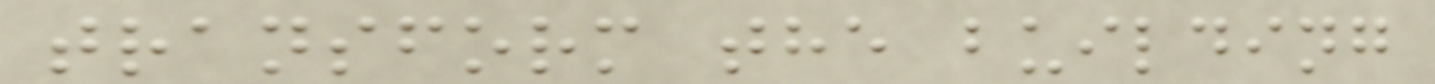transform the building
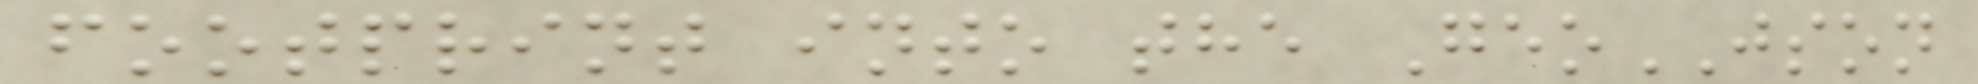footprint into the GeoJSON
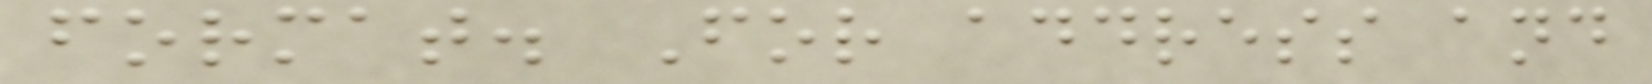format. For address and
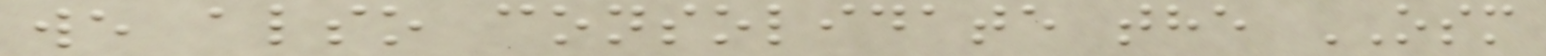we also consolidate the OSM
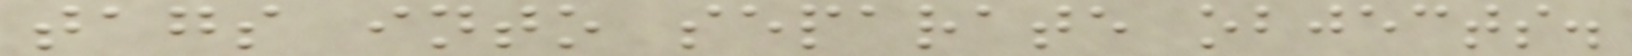tags into separate objects.
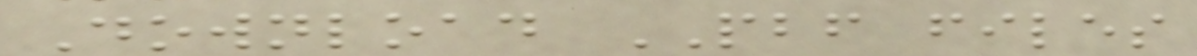Download PBF files
